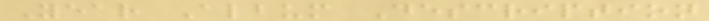Year Album Description
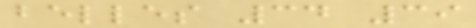belles 34 39
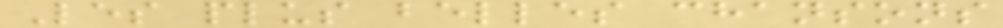Les plus belles chansons
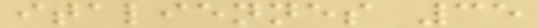italiennes 35
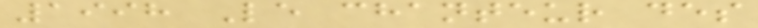1998 Le chanteur des
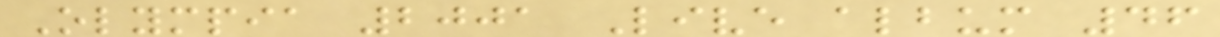Olympia 2001 Live album 46
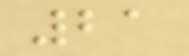21
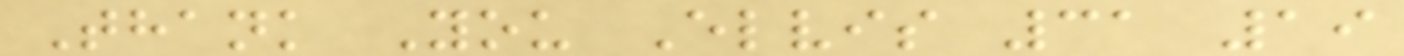Thank You Elvis 31 19
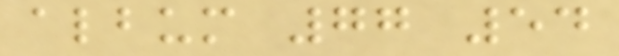album 77 54
